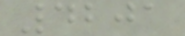4201
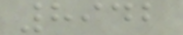8942
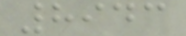8943
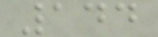144
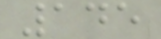145
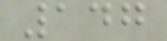147
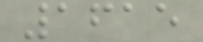1615
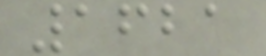1621
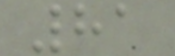81
